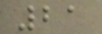21
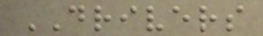DRIVERS
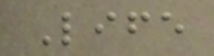Life
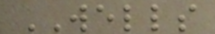WELLS
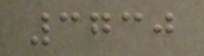3730
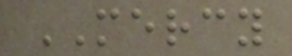MERCY
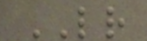LR
